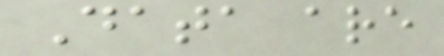Data are
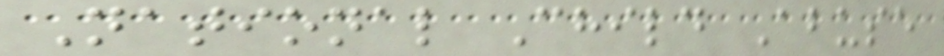National Child Abuse
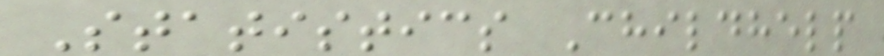Statistics Childhelp
